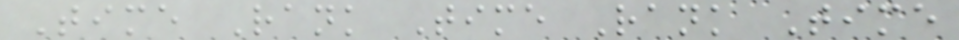Time Rank Time Rank Time
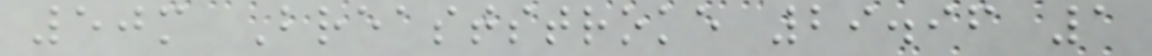50m Breaststroke 29.96 1
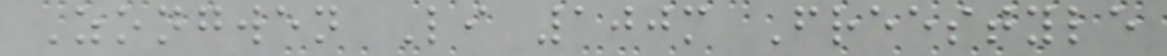Zongwen Li 100m Freestyle
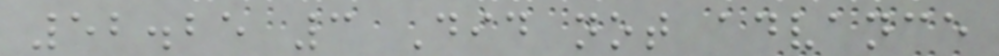52.25 3 Did not advance
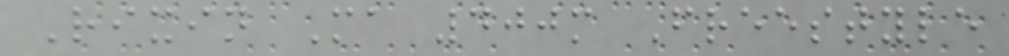Rixin Ma 400m Freestyle
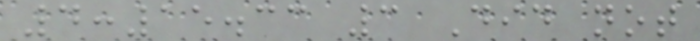4:15.33 3 Did not
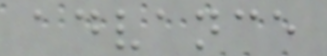advance
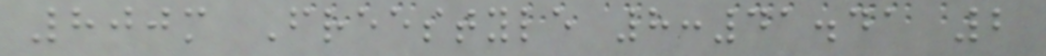800m Freestyle 8:41.41 2
